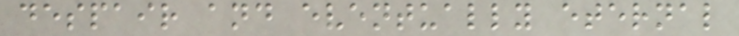despair and eventually eternal
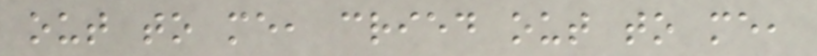out to me, cried out to me,
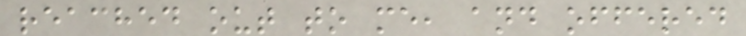reached out to me, and offered
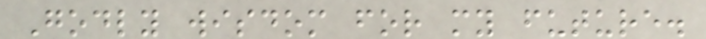Godly wisdom for my future.
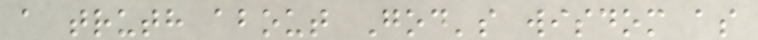a truth about God's wisdom as
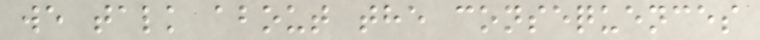we talk about the consequences
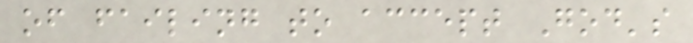of failing to accept God's
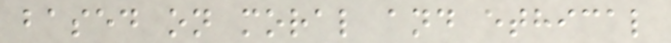based on moral and ethical
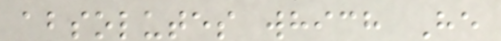absolutes which He
